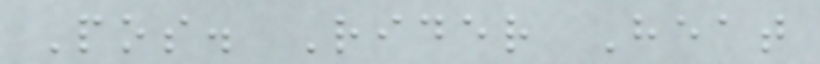Pos. Rider Heat
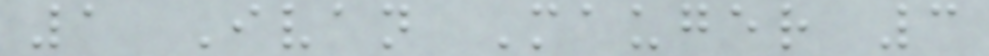1 Ivan Mauger 3
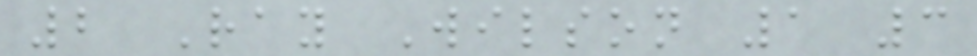2 Ray Wilson 1 3
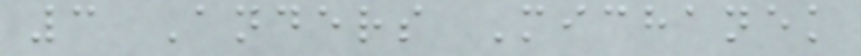3 Anders Michanek
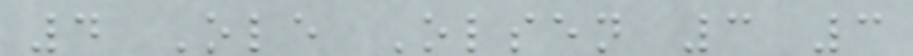4 Ole Olsen 3 3
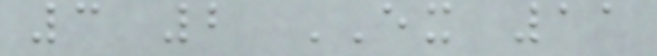3 2 EX 11
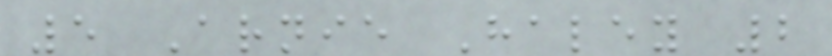5 Arnie Haley 2
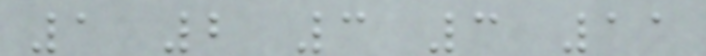1 2 3 3 11
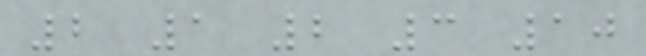2 1 2 3 10
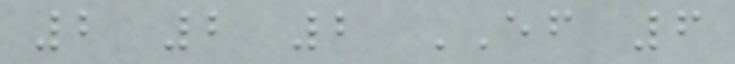2 2 2 EF 6
